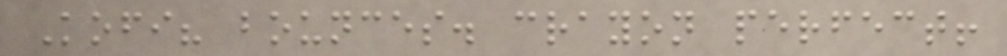Kofi? bounces. crayon perfect!
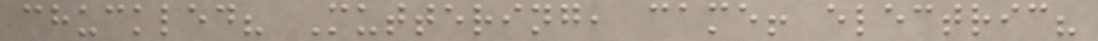chuckled? Muttering, came! electric?
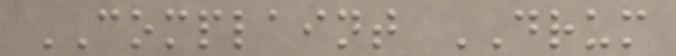COMPLAINT DRUM
